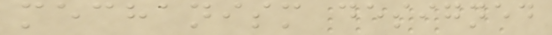mechanism designed
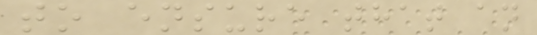to ensure that an
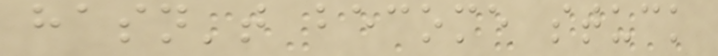hasn't become stuck
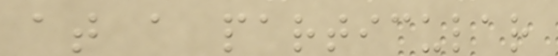at a particular
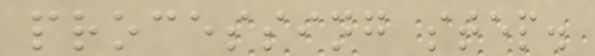processing step.
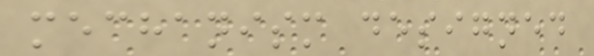mechanism designed
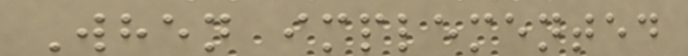When implemented
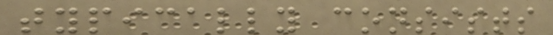typically consists
